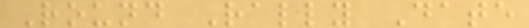Round Rally Date
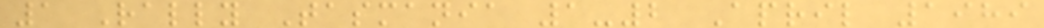1 Rally Tasmania 1-2 April 1989
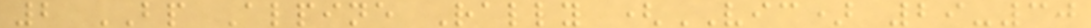2 BP Alpine Rally (VIC) 29-30
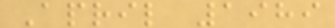April 1989
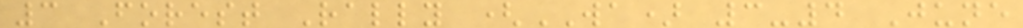3 Forest Rally (WA) 3-4 June
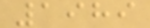1989
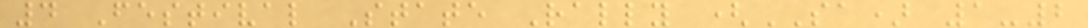4 Festival State Rally (SA) 1-2
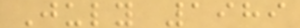July 1989
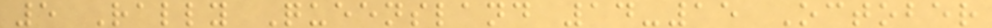5 Rally Queensland 14-15 October
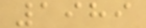1989
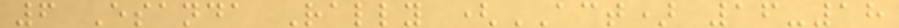6 Esanda Rally (ACT) 16-18
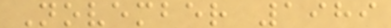November 1989
